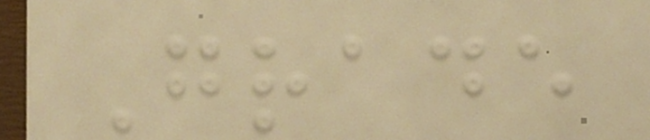Grade
